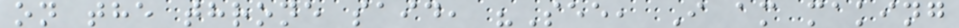on the throne said, "See, I am making
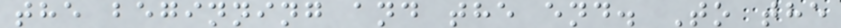the beginning and the end. To the
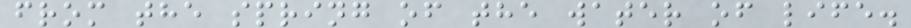from the spring of the water of life.
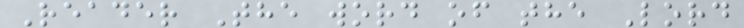Reader The word of the Lord
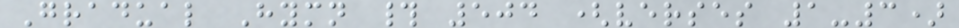Gradual Hymn # 504 (verses 1-3)
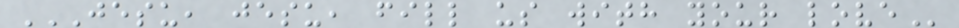JESU, JESU, FILL US WITH YOUR LOVE
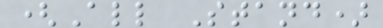(All Stand)
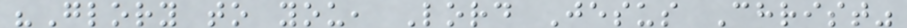"Glory to you, Lord Jesus Christ"
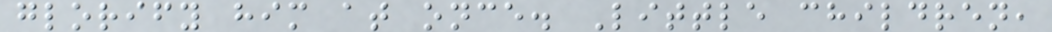glorify him at once. Little children,
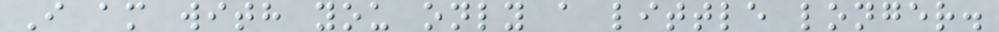I am with you only a little longer.
